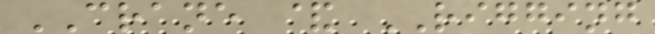CRANE & RIGGING
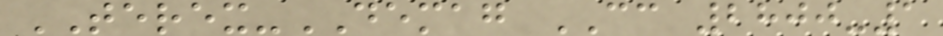TEREX-DEMAG CC 2800-1
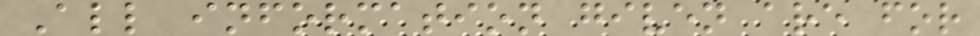All information given are for
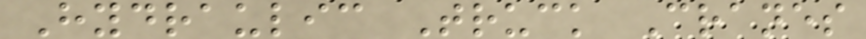Hydraulic Truck Cranes
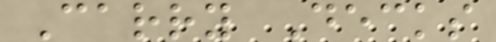Carry Decks
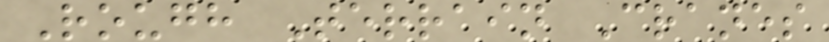Rough Terrain Cranes
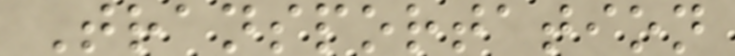Transportation
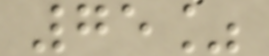75%
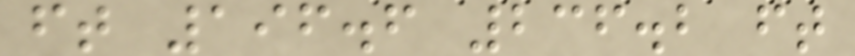ft 196.6 236.2 ft
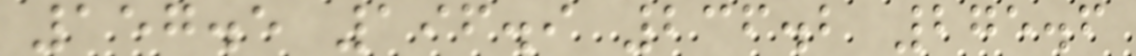157.5 196.9 236.2 275.6
